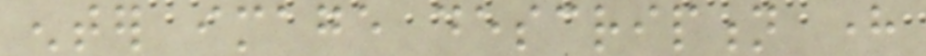enter image description here
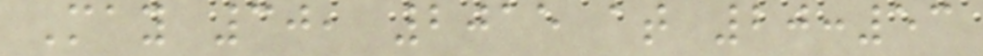May 30, 2015 at 20:53
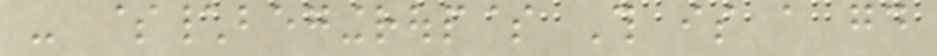- $\begingroup$ This is a good
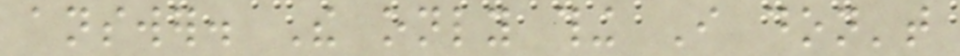answer. The only thing I don't
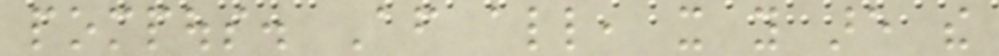pompous. After all, it you are the
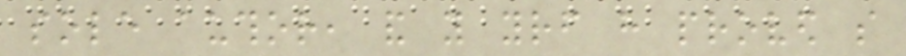sole author, and you yourself have proved so
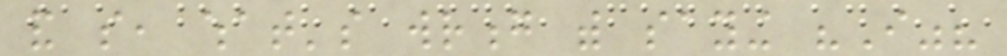and so, what's wrong with saying "I"?
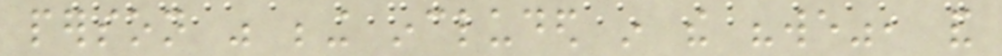person was being included in the "we", and
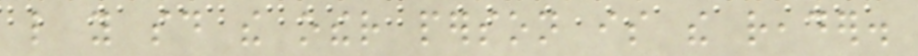like you said the other person is the reader.
